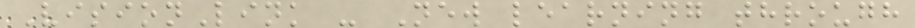VisionLink - New learning through
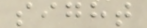sight
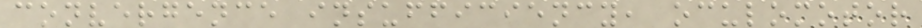convergence insufficiency, oculomotor
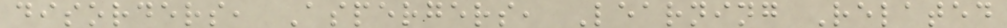disorders, Aspergers, Learning Related
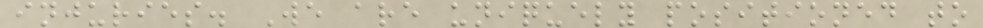injuries. We are uniquely positioned to
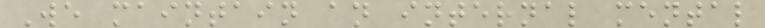We maintain an internal mental
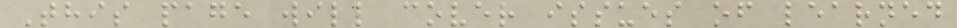This page will cover issues of learned
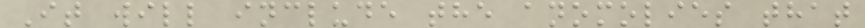It will include the anomolies that
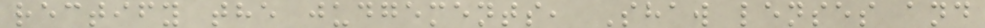rectify the judgements, Shaw lenses and
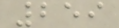259
